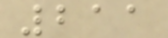211
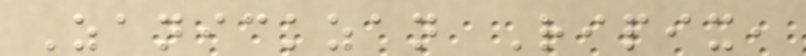Zanickzan Ripix,
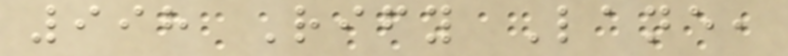998 Rify Lane,
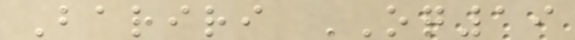Bariri OQ19
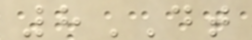8DT
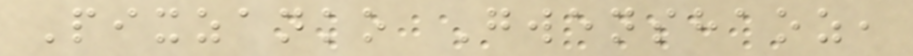Pixzanko Gwenshaoz,
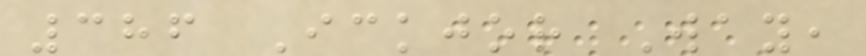386 Ickjor Way,
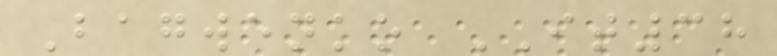Bagwenko IT38
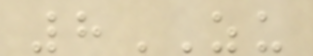8ZU
